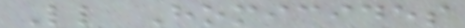Little Homicides
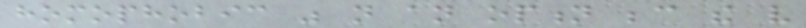homophobic was not an option because the very
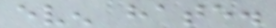even hate.
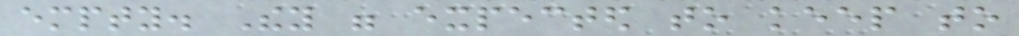empty. They were expected to keep to
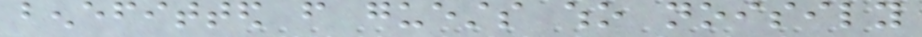benefitted from guests who noisily
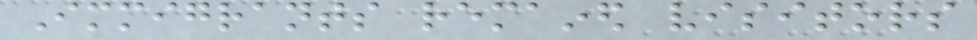Immigrants remained visitors
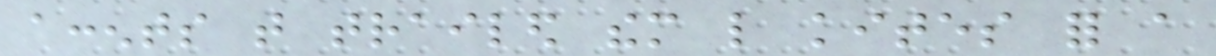accents that trailed them like kites for a
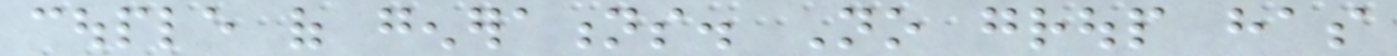couple of generations. No group has
